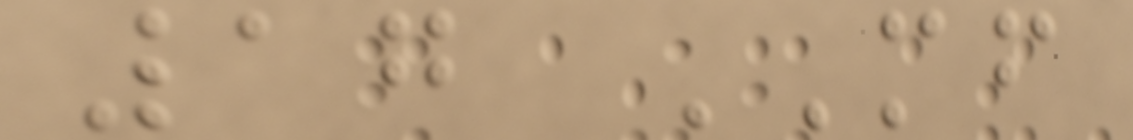17 MF
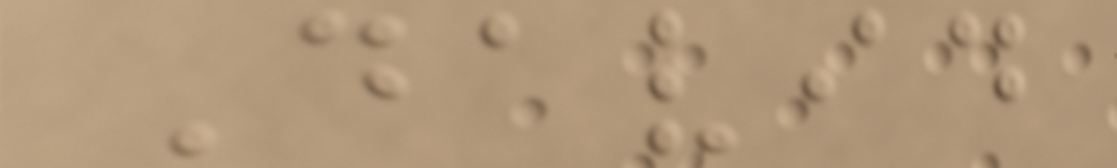David
